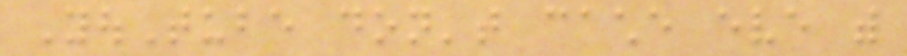YouTube don't cache eve with
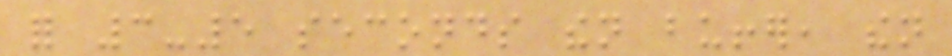for 3-5 seconds then buffer, then
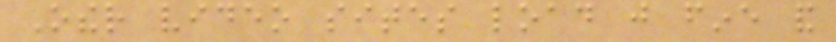Other video sites load just fine and
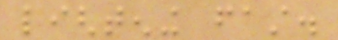lightening fast.
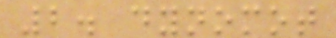2. dynomot
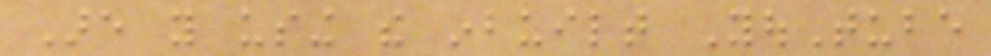Are you using the inbuilt YouTube
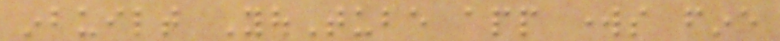inbuilt YouTube app works fine
